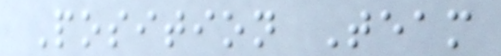Position Team
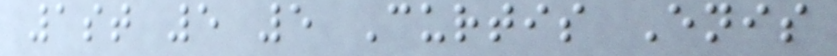1st 5 5 Curtis Enis
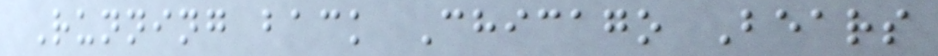Running back Chicago Bears
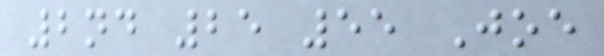2nd 25 55 Joe
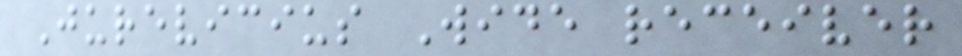Jurevicius Wide receiver
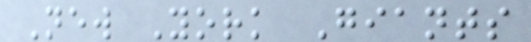New York Giants
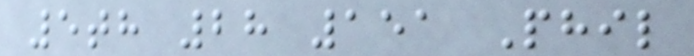5th 28 151 Phil
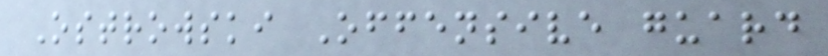Ostrowski Offensive guard
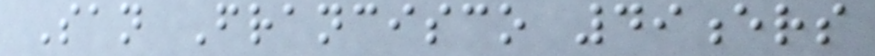San Francisco 49ers
